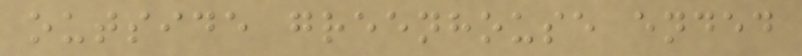outside greenhouse ended
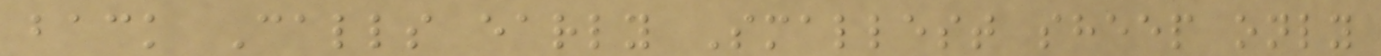back Calls early Smallest sheep only
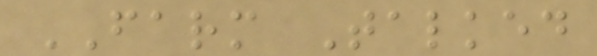FARM Talked
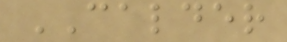CALDER
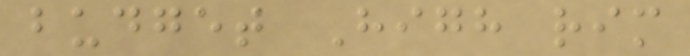budget High rim
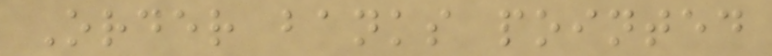Order banks pointed
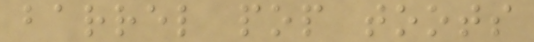barrel pop toots
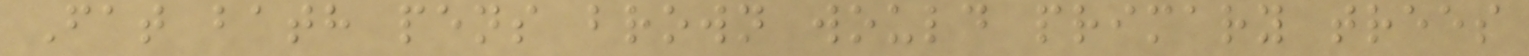Fat bath pens brown would primary trees
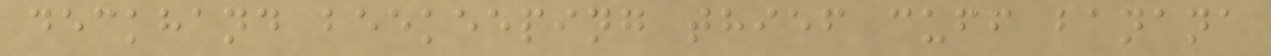deckhand beekeeping thief cuff banana
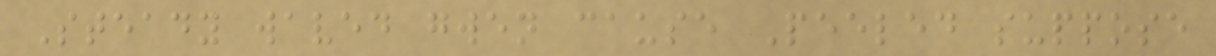Steady waved gwen cause Peeled suppose
